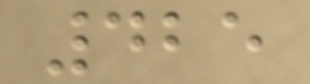425
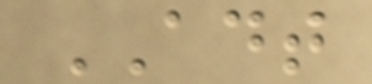ADT
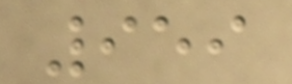959
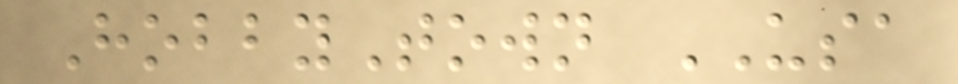HobbyTown USA
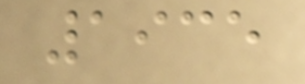1935
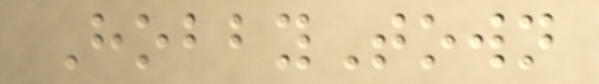HobbyTown
